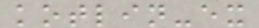kotlin-ex
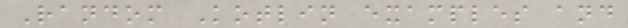Random Kotlin examples and
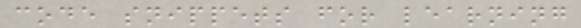code snippets for learning
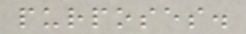purposes.
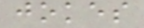jokes
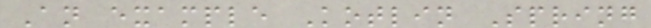An example Kotlin Spring
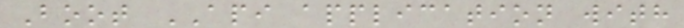Boot API application with
